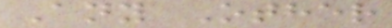Any Other
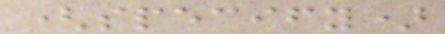(specify)
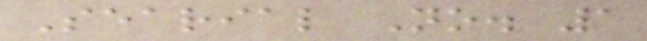Searial No. 1
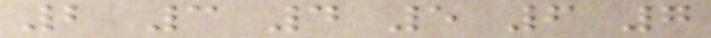2 3 4 5 6 7
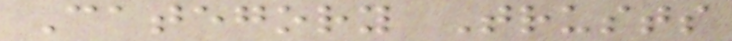Category Trusts
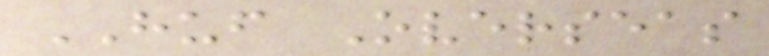HUF Overseas
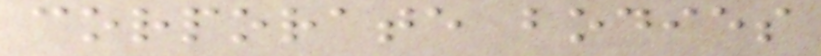corporate bodies
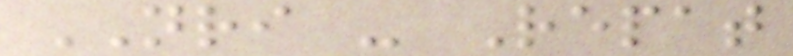NRI - Repat
